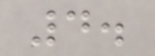4.
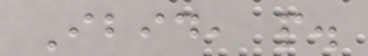Ibid, p.
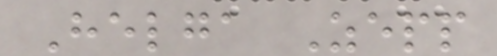Helga Zepp
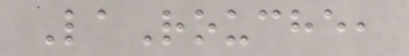LaRouche,
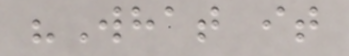"What it
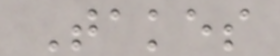Takes
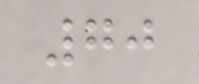70
